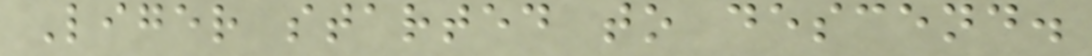Liger started to descend.
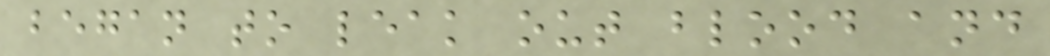began to leak out blood and
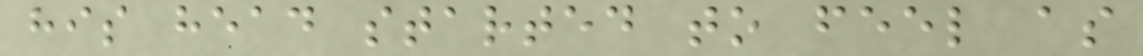his head started to feel as
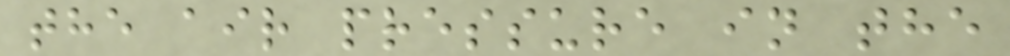the air pressure in the
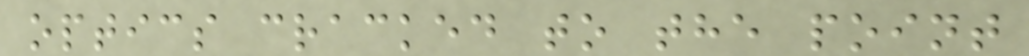optics cracked to the point
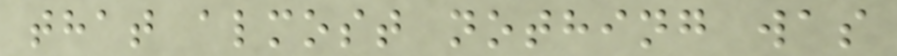that almost nothing was
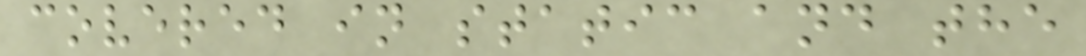covered in static and the
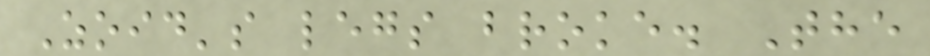Zoid's legs broke. The
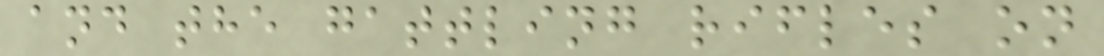and the gattling rifles on
